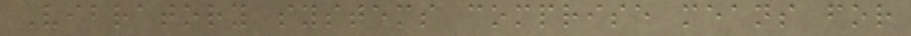Vibratory systems comprise means for
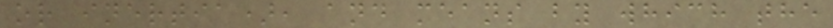or inertia), and means by which the
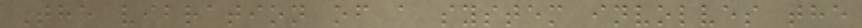The vibration of a system involves the
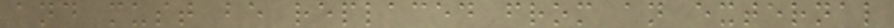and must be replaced from an external
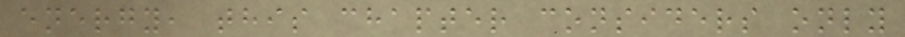energy, this chapter considers only
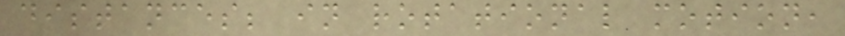distances; in rotational motion,
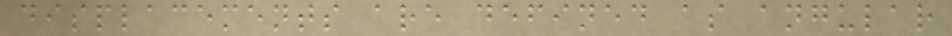displacements are defined as angular
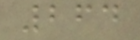264
